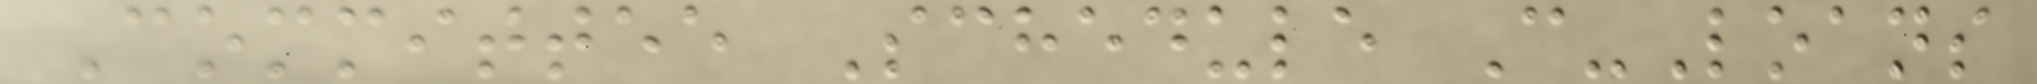Committee Schedule C-Loans
